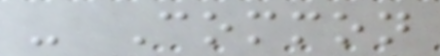- Common
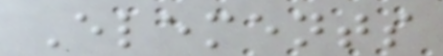Elements
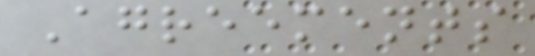Agreements
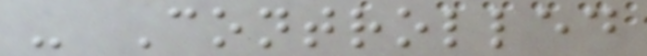- Controlled
